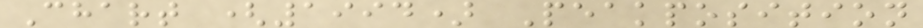Chart (1994) Peakposition
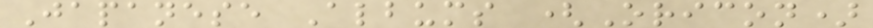Japanese Albums (Oricon)
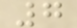7
